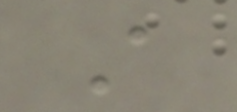A
